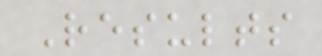Results
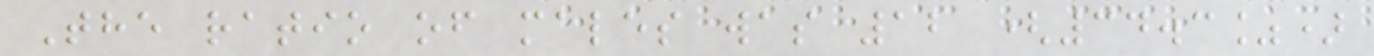The ratio of males was 12 (34.3%)
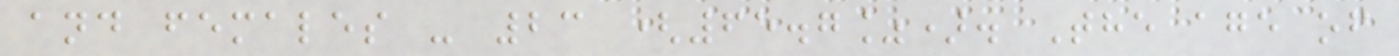and females - 23 (65.7%). The age of
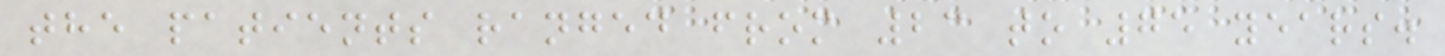the patients ranged from 23 to 75 years.
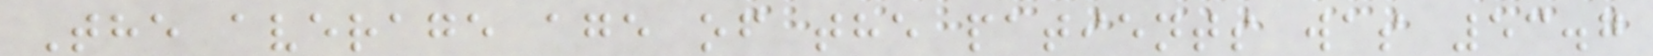The average age of the patients was 53.7
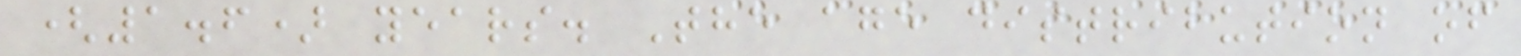(1.6) years. The age distribution of
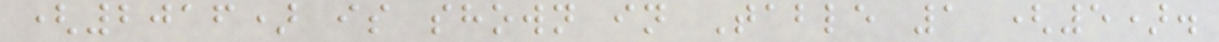(2016) is shown in Table 1 (5).
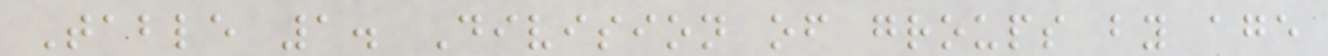Table 1. Division of groups by age
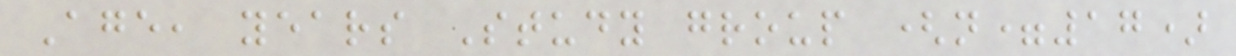Age, years Study group (n=17)
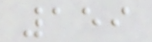159
